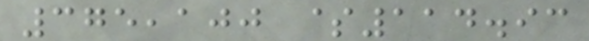375,100 $114.93
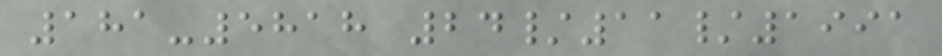181-5818 24/11/1991
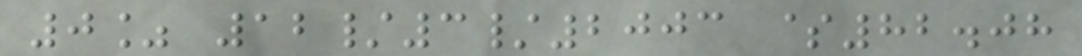0% 12/3/2003 $82.08
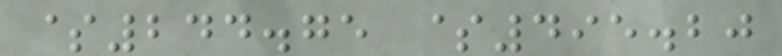$244.75 $495.20
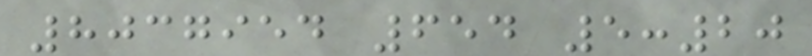8037954 654 5:20
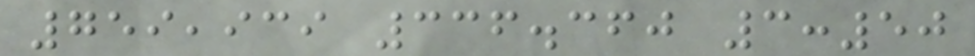759,939 336.360 3:50
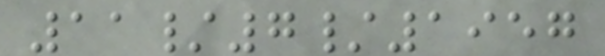11/7/1957
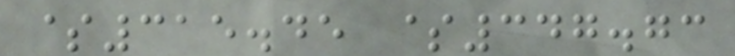$315.45 $347.73
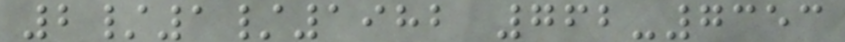2/1/1982 762-7353
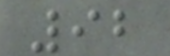92
